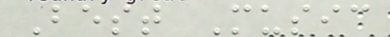Best Music
